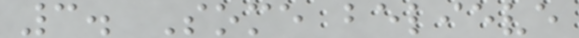3. Some believe
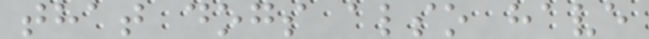that dogs also have
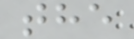the
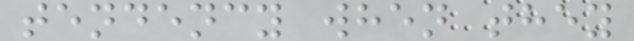tendency when they
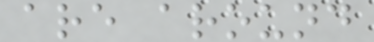are around
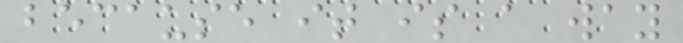because it is a way
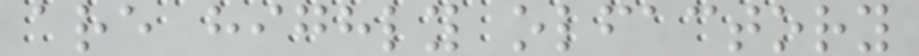are highly olfactory
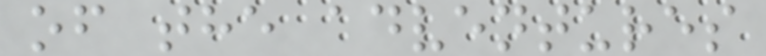of the adventures
